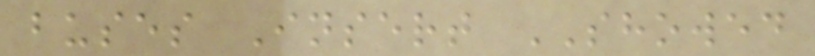buses Insert SHOWED
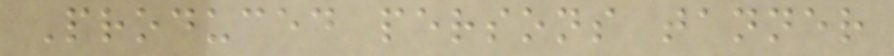Produced persons tanner
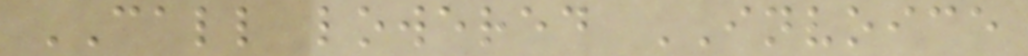CALL lowered INVOICE
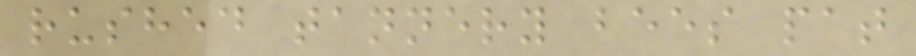rushed tannery bees pat
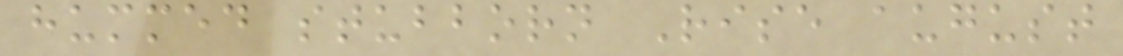hummed stubborn Rise august
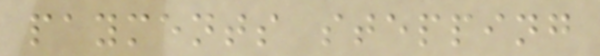payments stepping
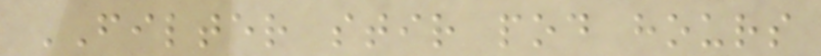FILTER stir pod hours
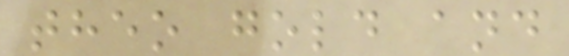theo gold and
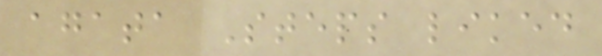agata Steps liked
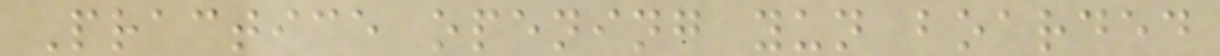Practice opening yun boarded
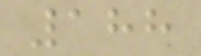188
